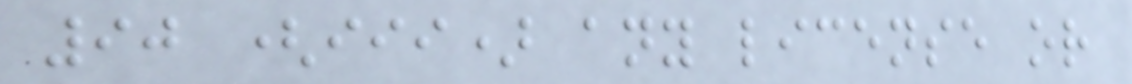90 (iii) any license or
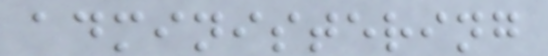administering
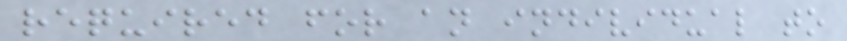required for an individual to
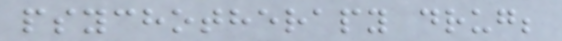psychotherapy drug;
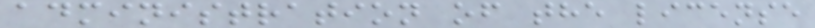administration of the license
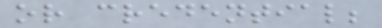or credential;
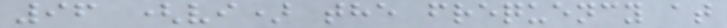96 (vi) the frequency at
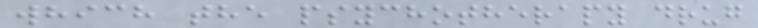which the psychotherapy drug
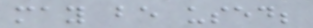may be used;
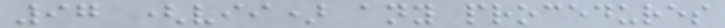97 (vii) any procedures
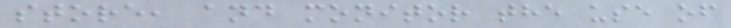store, and monitor the use of
